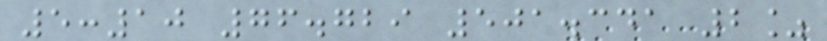5:10 76.729 501.341 2%
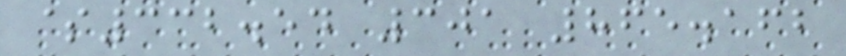$332.54 301 865.162
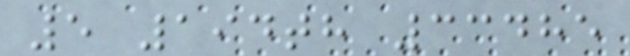5 194th 33485
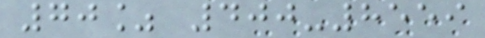70% 400-8559
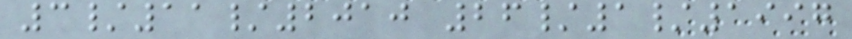3/11/2010 26/1/1997
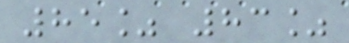85% 83%
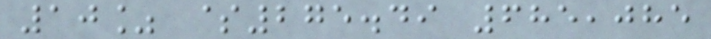10% $275.49 685,085
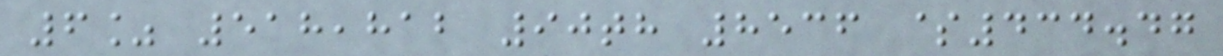6% 518,812 90th 8536 $434.47
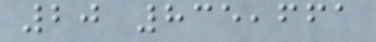20 835,661
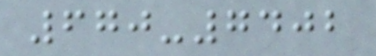670-7402
